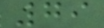79
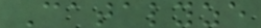Catalyze
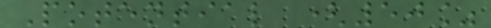Potential (50%
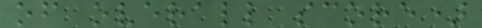of overall score)
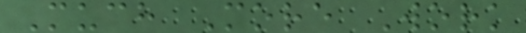Much More Work
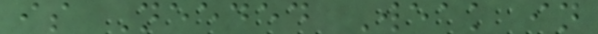is Needed Weak in
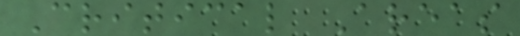Critical Areas
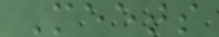Meets
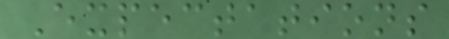Expectations
